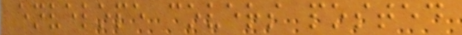envelope covers posted
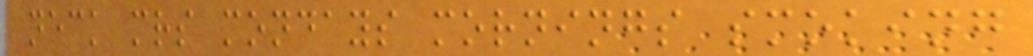neck mrs mondays mornings smoking
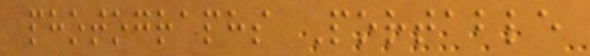photographs Portable
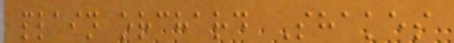plain orchard Shakes
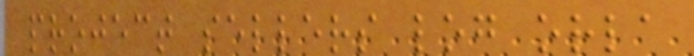project sellers log orla
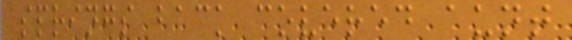springs back covered aunt
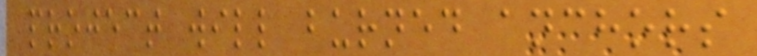project will burned anchors
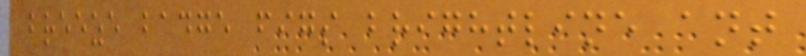breeze badge figs brightline ant
